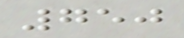750
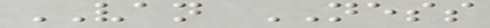VAN NESS
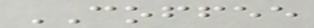COFFEE
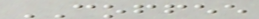COFFEE
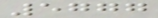5777
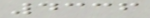4336
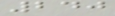240
